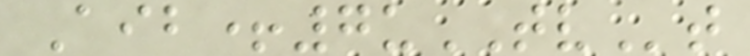Aib+7uTVt
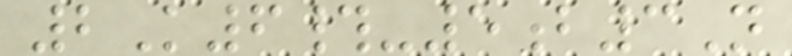2K6#-5b3N
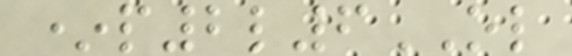*p2l6OL
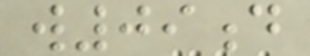w09d
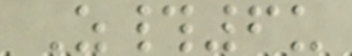Z#6u
